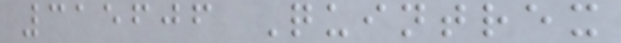315606 Quintrex
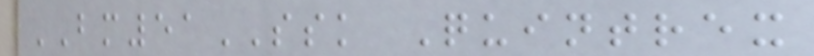BM51SSK Quintrex
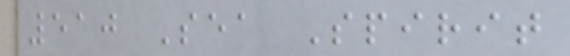510 Sea Spirit
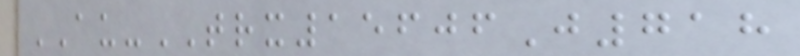AU-TRX15606J718
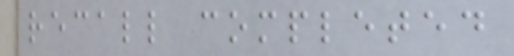recall completed
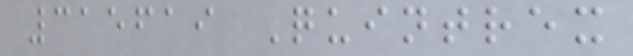315619 Quintrex
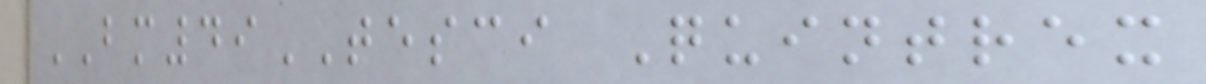BM49TESCI Quintrex
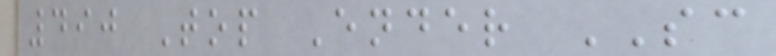490 Top Ender SC
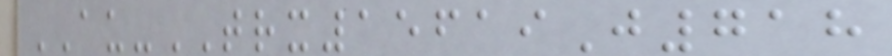AU-TRX15619J718
